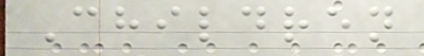Children
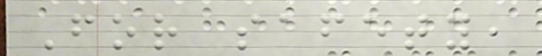For safety,
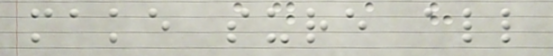make sure all
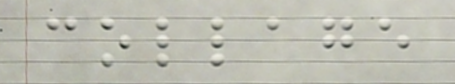collage
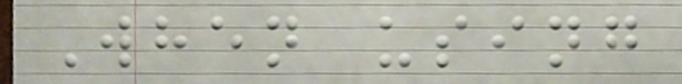When using
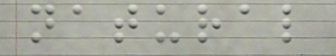natural
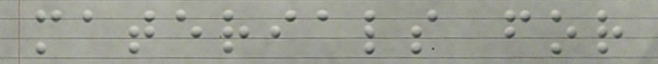materials for
